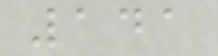141
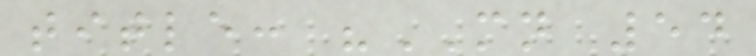title: "MN 54
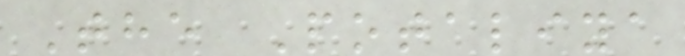The Potaliya
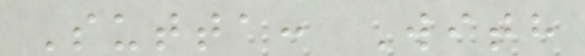Sutta: With
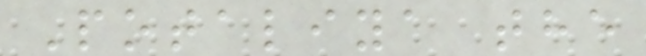Potaliya the
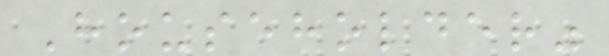Householder"
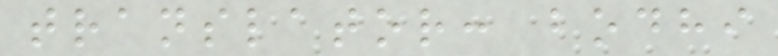translator: bodhi
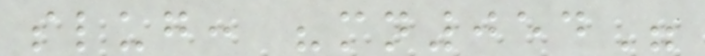slug: "mn054"
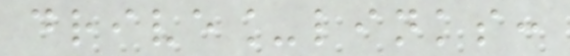drive_links:
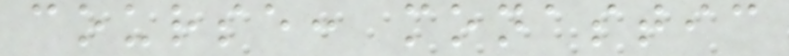course: monastic
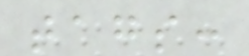tags:
